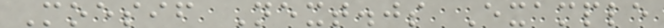Moesif Next.js Example
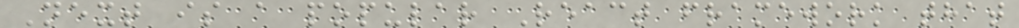Next is a popular React framework that
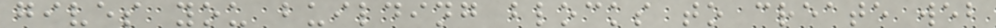gives you building blocks to create web
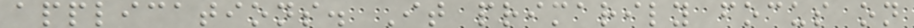applications. It primarily focus on
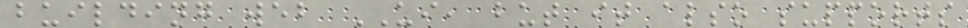building web UI, but it also supports
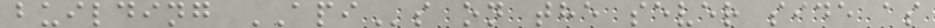building APIs on the sever side as
